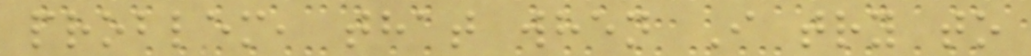problem, that when I try to
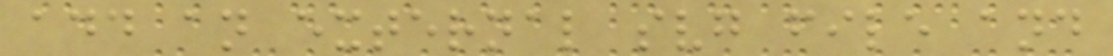add an external svg file and
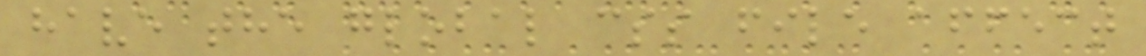have the global css file affect
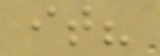it?
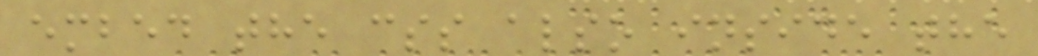embed the css also inside the
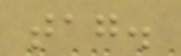tag.
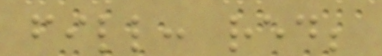fill: red;
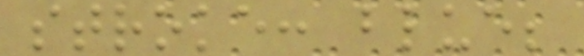stroke: blue;
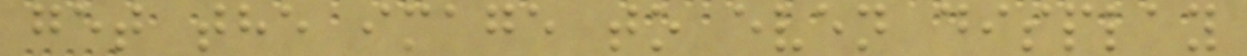get the image to even display
